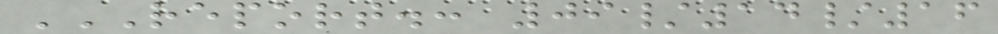REPORT.: 09/14/16
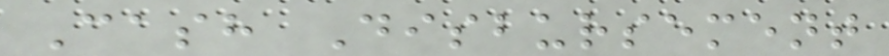Cash Disbursement
